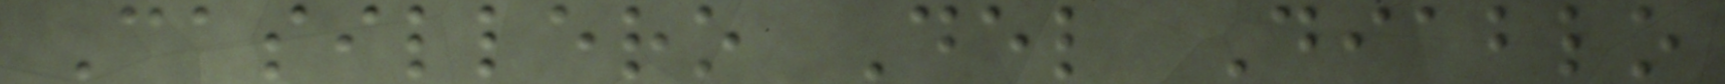Casillero Del Diablo
